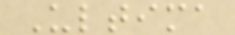Ultima
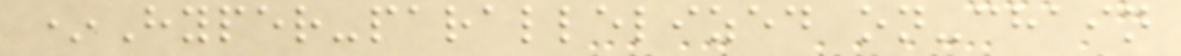*Hyper-parallelized on-chain
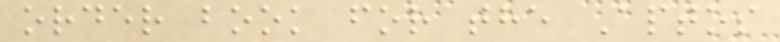order book for the Aptos
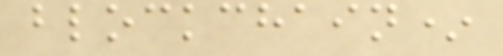blockchain*
